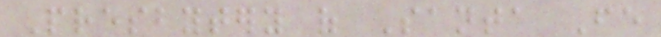Presbytery of Santa Fe
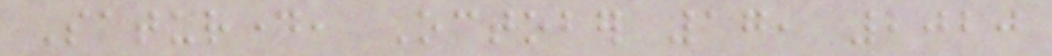Saturday, October 17, 2020
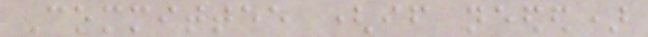Committee (if needed)
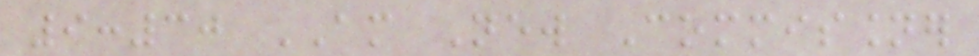9:30 AM New Commissioner
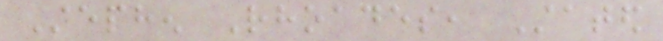Stephen Rhoades, Stated
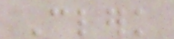Clerk
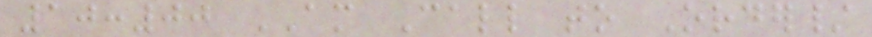10:00 AM Call to Order/
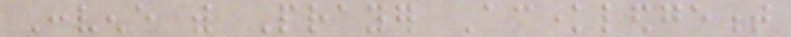Convene with Prayer Acknowledgement
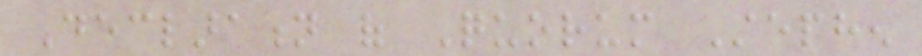Declaration of Quorum Stephen
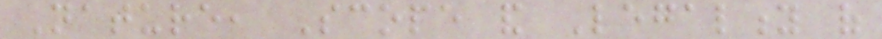Nature, Scope and Legality of
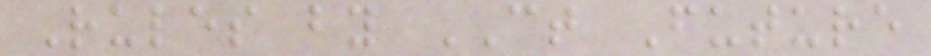Rules by CT Future
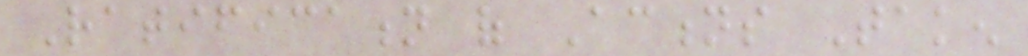Ratification of Actions Taken
